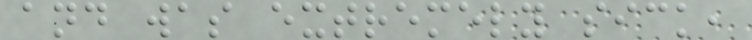and was extremely sick,
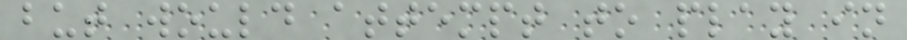but would attempt to play in
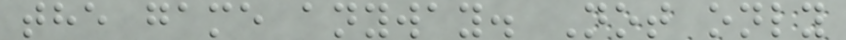the game anyway. Not only
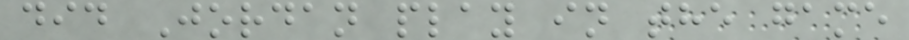did Jordan play in the game
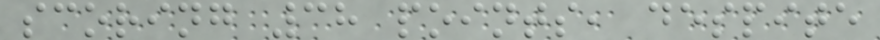scoring 38 points, despite
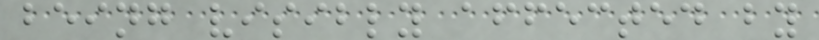being visibly affected by
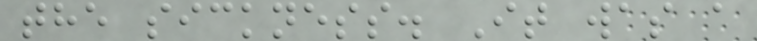the sickness. It was a
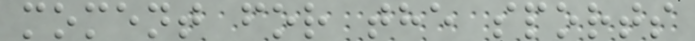moment for the sports
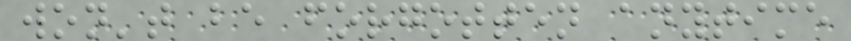won't be forgotten anytime
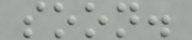soon.
